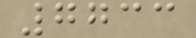7733
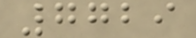7729
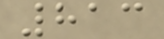813
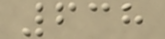638
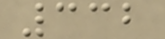332
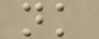nk
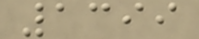1399
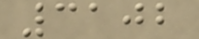3102
